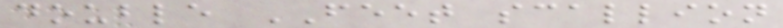double FEET scallion
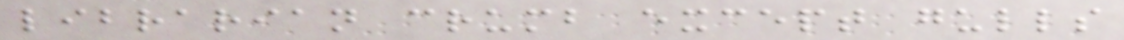librarian crumb except gulls
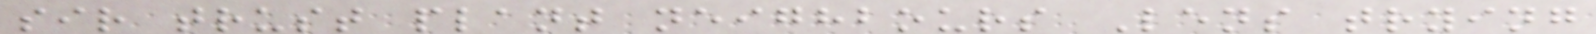sir trust plant neighbours Lens trying
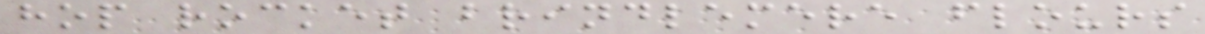hop rocket brindlemere flours
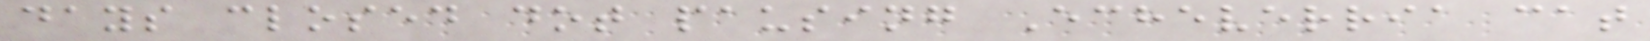days closed dot pausing Echeverria cat
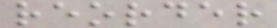reorder
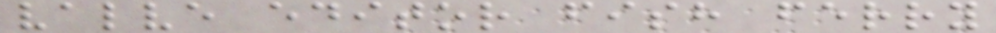valve editor fish ferry
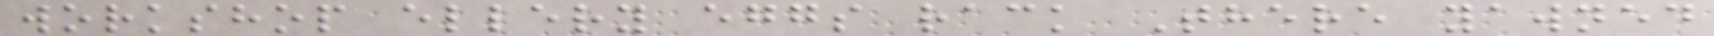workshop ellery eggs rack There yawned
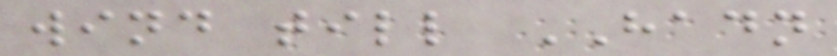wind till HADN
